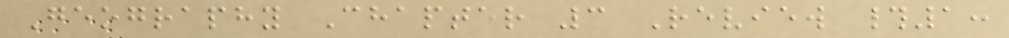Geography Chapter 3 Review #1:
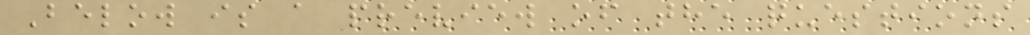Below is a preview of the questions
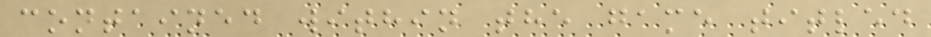contained within the game titled
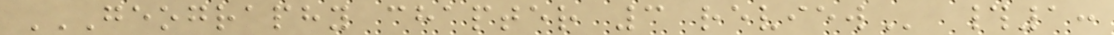GEOGRAPHY CHAPTER 3 REVIEW #1:
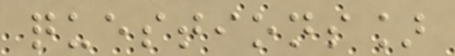questions]
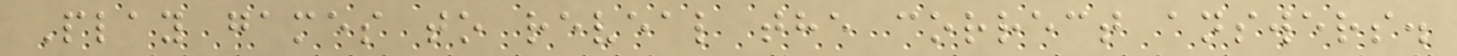Play games to reveal the correct answers.
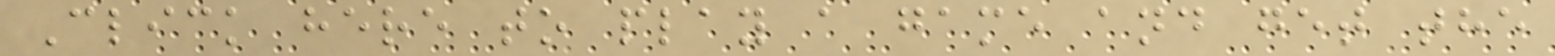Click here to play a game and get the
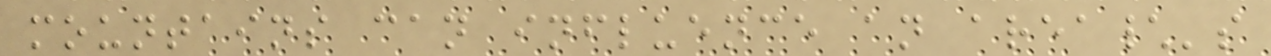mountains can influence an area\'s
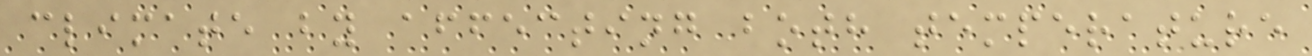climate by affecting both temperature
